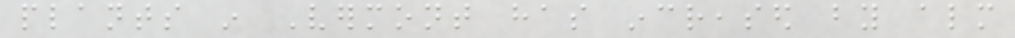plants in Vermont has increased by almost
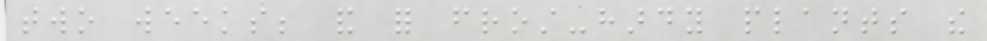two weeks; and for frost-hardy plants the
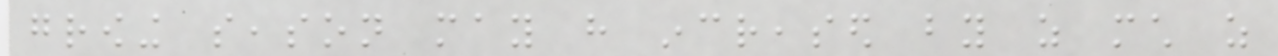growing season may have increased by as much as
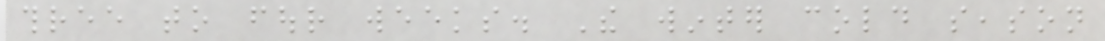three to four weeks. The winter cold season
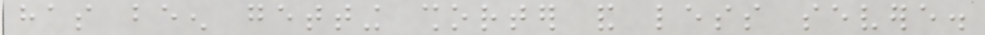has been getting shorter and less severe.
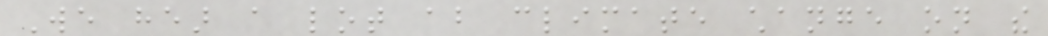We hear a lot about climate change on the
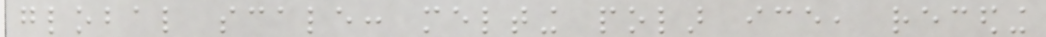global scale: melting polar ice, receding
